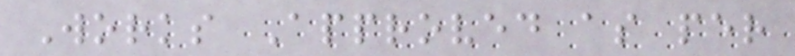Works Approved as per
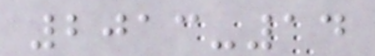2013-14
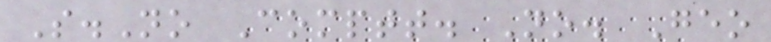S.No Comptt. No. Geo
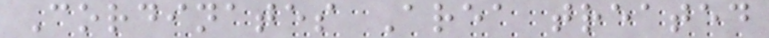Cordinates Area treated
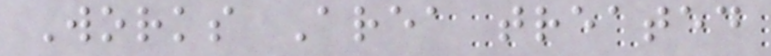Works Area treated
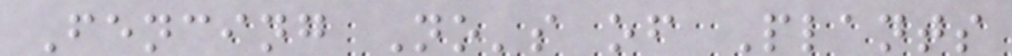Fencing No's of Plants
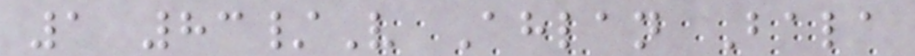1 83/V Ahlan Bala
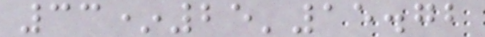33*25'15.72
